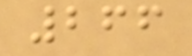266
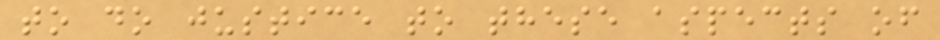to do justice to these aspects of
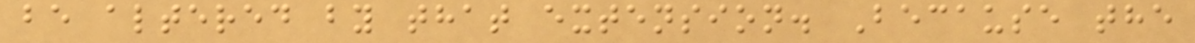be altered by that extension. Because the
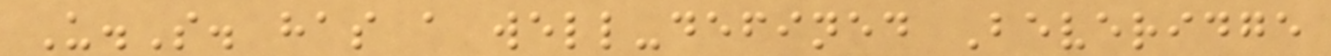U.S. has a well-defined Beveridge
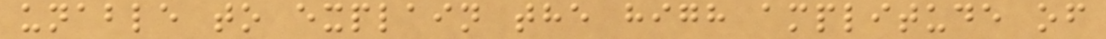unable to explain the high amplitude of
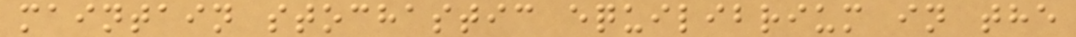maintain stochastic equilibrium in the
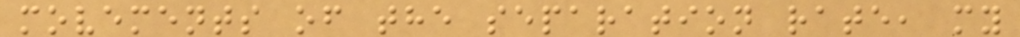movements of the separation rate, my
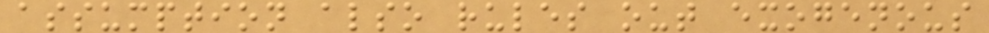assumption also rules out exogenous
